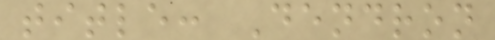title: Dendron
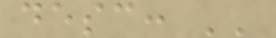desc: ''
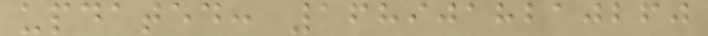updated: 1689018210260
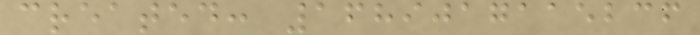created: 1689017115236
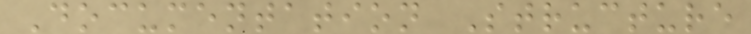Documentation Structure
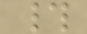#
